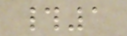#1
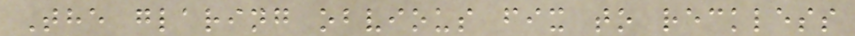The glaring obvious fix to reckless
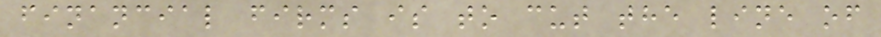financial firms is to cut the line of
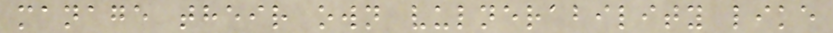manage their own vulnerability like
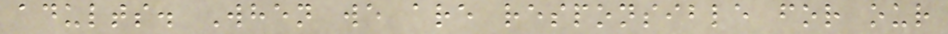adults. When we are responsible for our
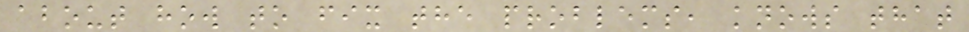about how to fix the problems, knows that
